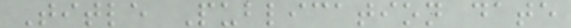Title Publication date
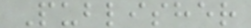Publisher
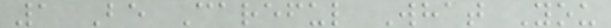1 Be Careful What You
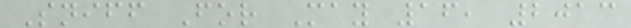Sniff For May 16, 2013
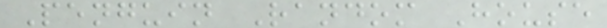Penguin Random House
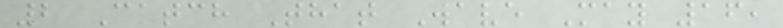2 Catch That Wave May 16,
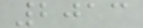2013
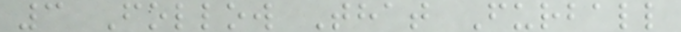3 Follow That Furball
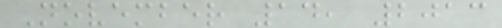November 14, 2013
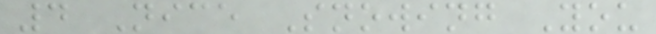4 Nice Snowing You
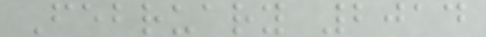February 2014
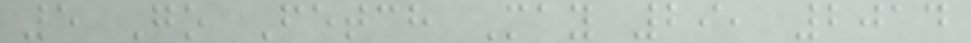5 Go Fetch May 29, 2014
